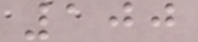100
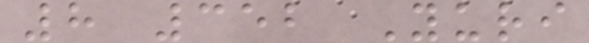8 352 Yuri
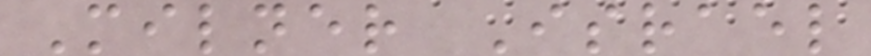Milner Israel
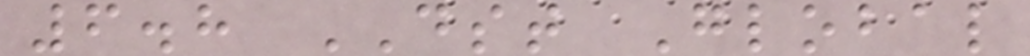6.8 DST Global
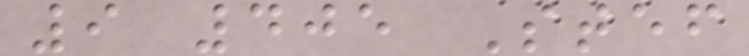9 405 Stef
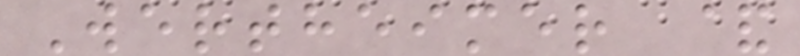Wertheimer &
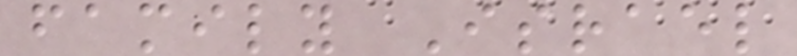family Israel
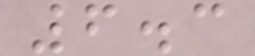6.3
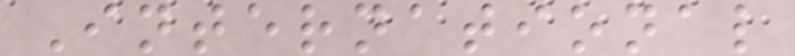International
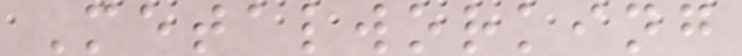Metalworking
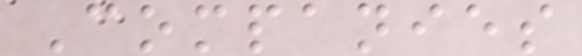Companies
